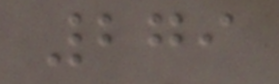279
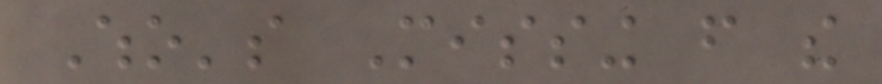Who's Missing from the
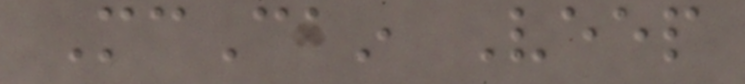McCain Veep
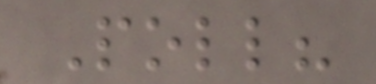Poll?
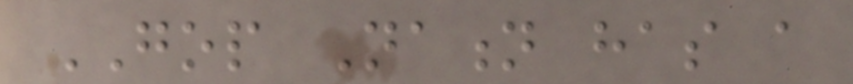GOP Nation has a
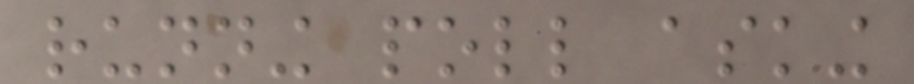running poll asking
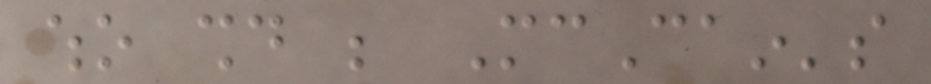who should be McCain's
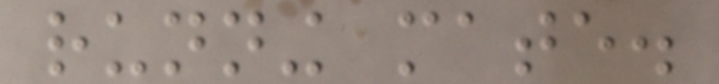running mate.
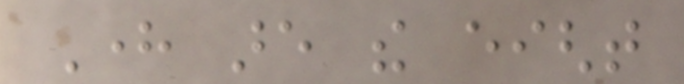Here are the eight
